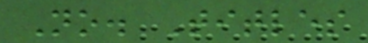No. Titles
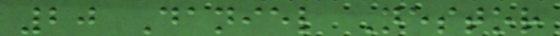20 Daniel Nestor
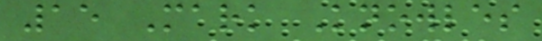15 Mark Knowles
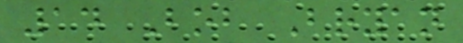14 Bob Bryan
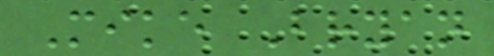Mike Bryan
